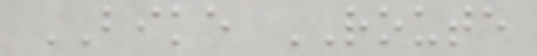BIKE ROUTE
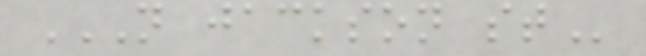N JACKSON ST
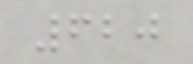620
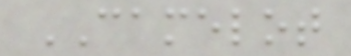CAMELOT
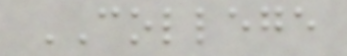COLLEGE
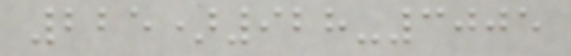225)928-3005
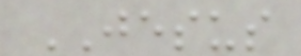JESUS
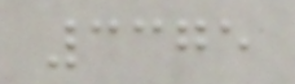3375
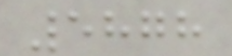5878
